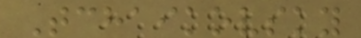Tchaikovsky
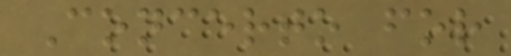Concerto for
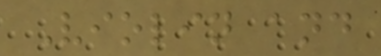Violin and
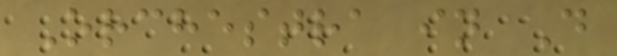Orchestra in D
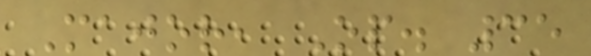Major, Op. 35
